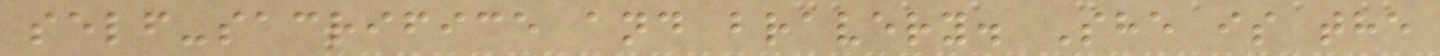self-sacrifice and bravery. She is the
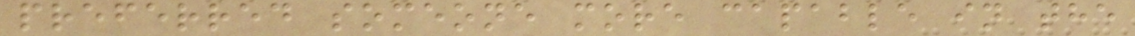preferred someone more capable in the
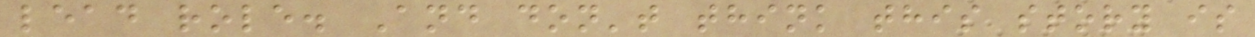lead role. And don't think this story is
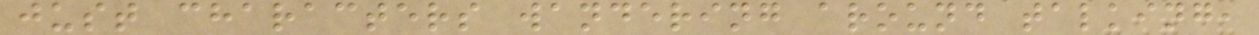just characters wandering around talking,
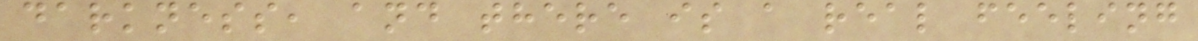darkness, and there is a real feeling
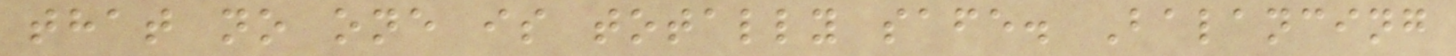that no one is totally safe. Balancing
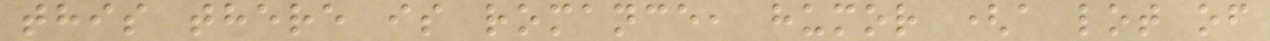this there is romance, humor (a lot of
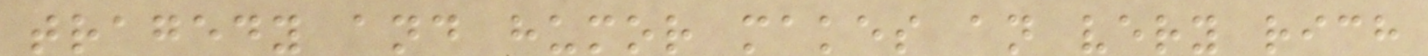tragedy and humor makes an very rich
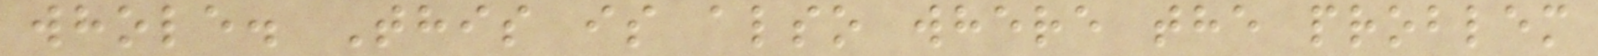whole. This is also where the problem
